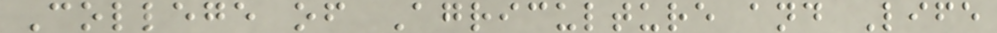College of Agriculture and Life
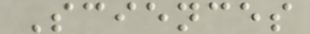Sciences
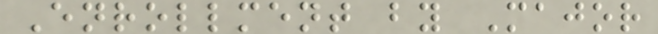Enrollment by Major
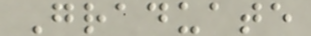Graduate
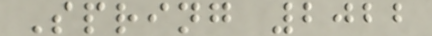Spring 2022
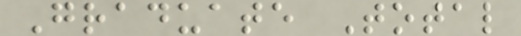Graduate Total
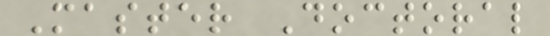Master Doctoral
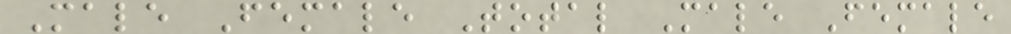Male Female Total Male Female
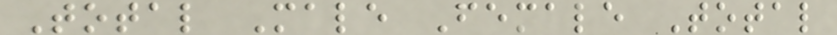Total Male Female Total
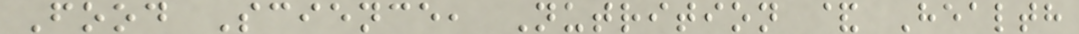Food Science, Nutrition & Health
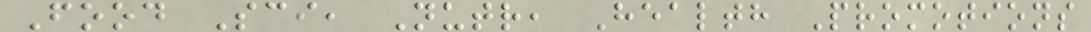Food Sci, Nutr, Health Promotions
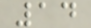14
